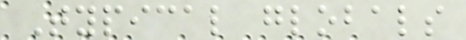Typical globals
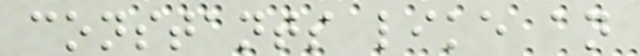constants like an
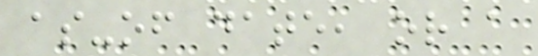as-of date, or a
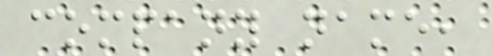company name,
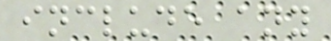include any
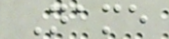Name
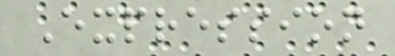Expression
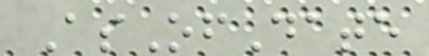AsOfDate
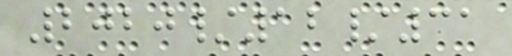2020/12/31
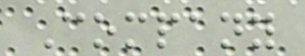Company
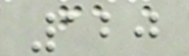120
